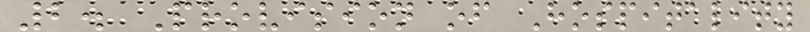2. Provision of Hospitality
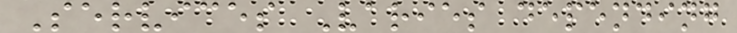Services Varies depending
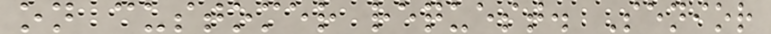on customer request. Senior
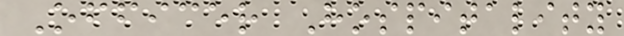Officer Hospitality
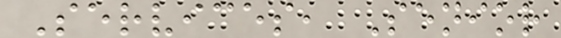Services, Senior
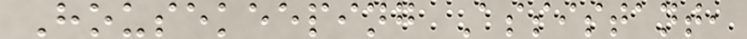Housekeeping Assistant,
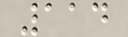114
